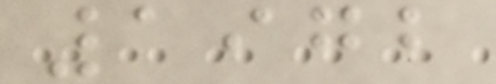1972
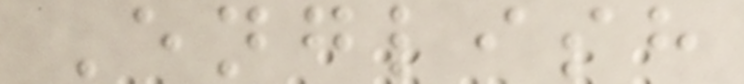English
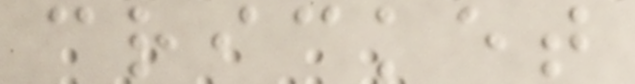cricket
